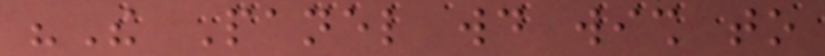"The Panel would wish to
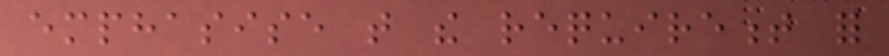emphasise that the requirement for
